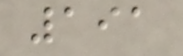191
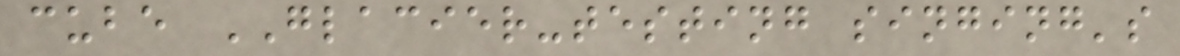cube GLACIER-testing singing's
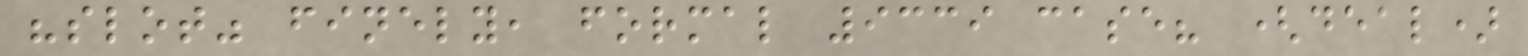"slot" finely, formal 9339 case? (deal)
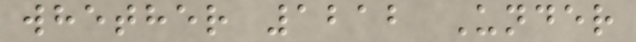whether 1212 Under
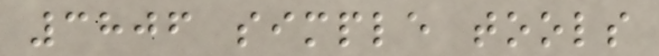3806 simple tools
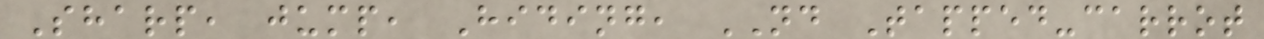Sharp, jump, Hiding, ND Tapped-carrot
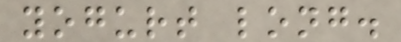yogurt long.
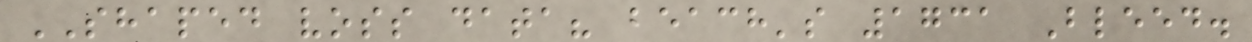SHAPED voss data? beach's 1731 Bleed.
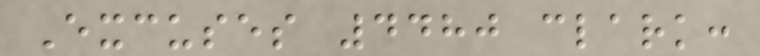Excuses 4480 clark:
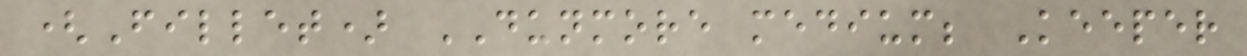(Fillet) DUNMORE medium; Keeper
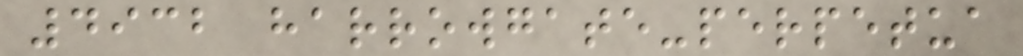4932 harrowgate-perpetua
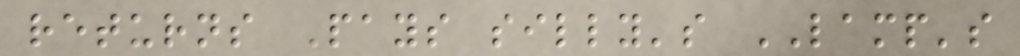returns Pays silly's LAMP's
